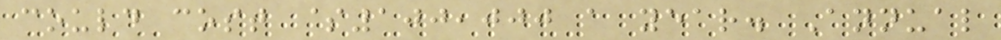could cost $100,000 a year. Annual
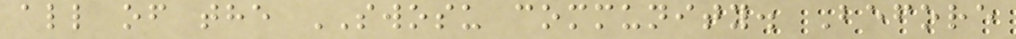all of the SWOSU community. Before
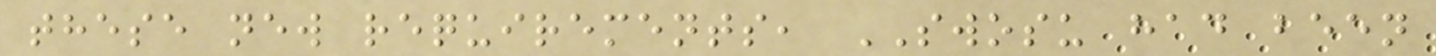these new requirements, SWOSU had been
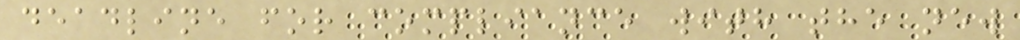deadline for compliance with the new
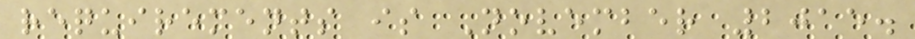requirements is November 2015.
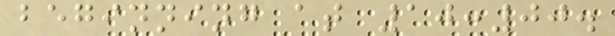beginning at 10:00.
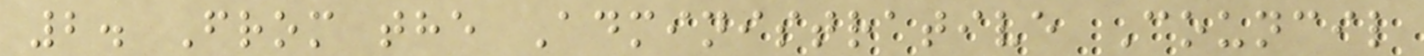2. From the Administrative Council
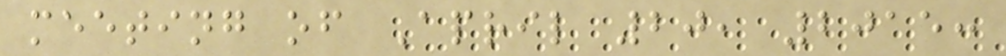meeting of April 20, 2015:
